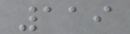119
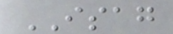ISAG
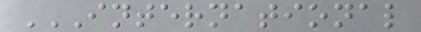INTERNATIONAL
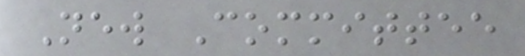New Committee
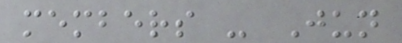members - Jun
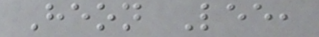Heon Lee,
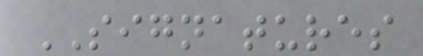SIGNATURES
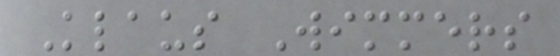Klaus Wimmers
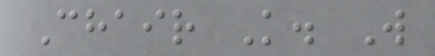Chair K. W
